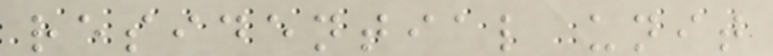residential unit
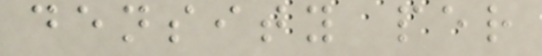density per
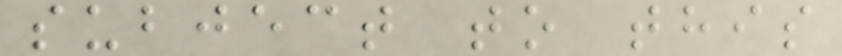subject to this
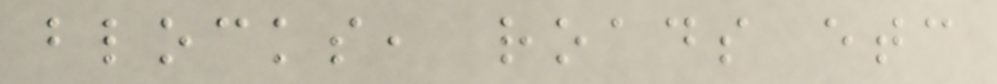blocks, roads etc
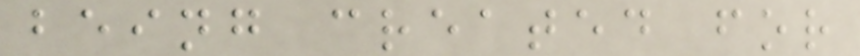being created for
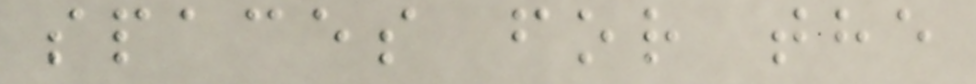spaces for the
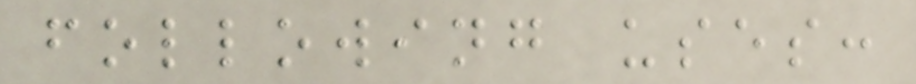following uses:
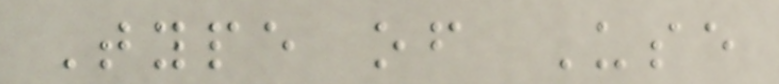Type of Use
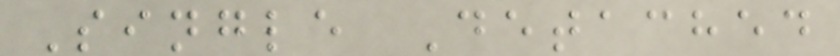Single Detached
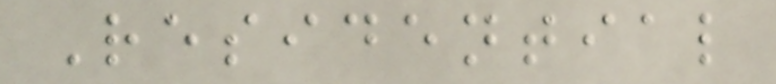Residential
